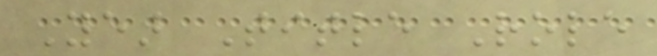Year Title Role
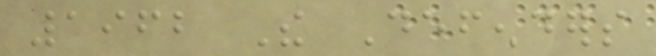1962 The Defenders
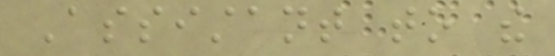Assistant to the
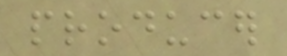producer
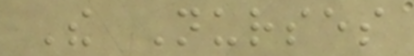The Nurses
